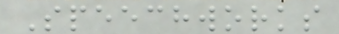Speechworks
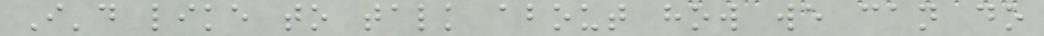I'd like to talk about how we can do
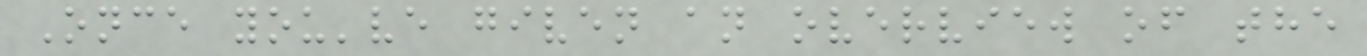Once you've given an overview of the
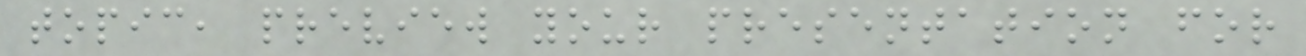topic, preview your presentation for
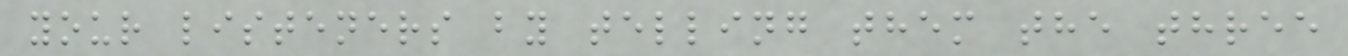your listeners by telling them the three
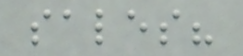sales?
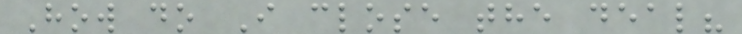How do I close the deal?
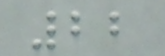22
